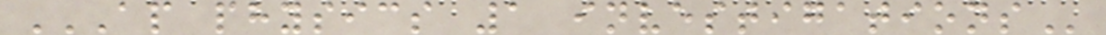AP PHYSICS 1 INVESTIGATIONS
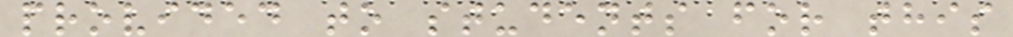provided to students for this
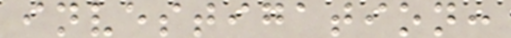investigation:
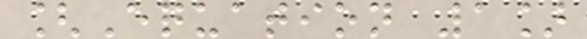[Equation 1]
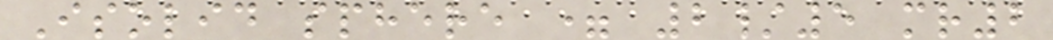Isolid sphere = 2/5 mr2
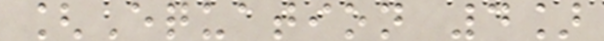[Equation 4]
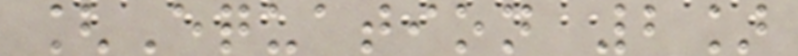[Equation 2]
